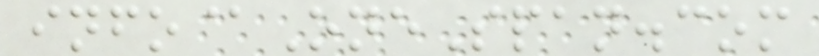info@OneSpan.com
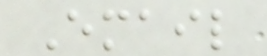Email
